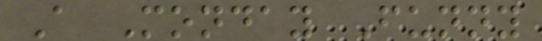A Monday Funny
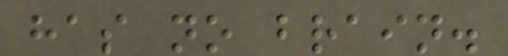has no brain.
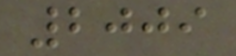2009
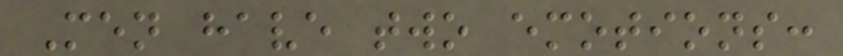Men have two emotions:
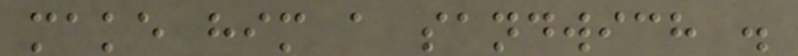make him a sandwich .
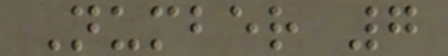Number 7
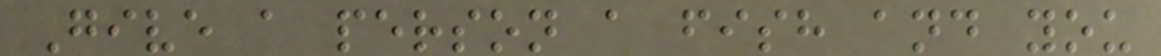Give a person a fish and you
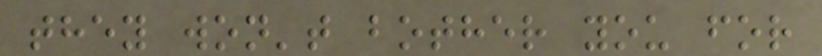they won't bother you for
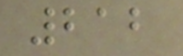212
